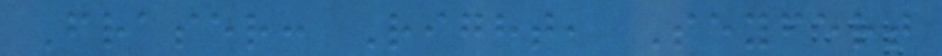Fraser: Right, Seyfert
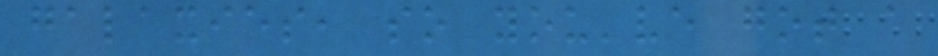galaxies, so you've got a
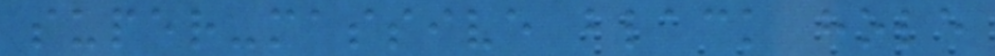super-massive black hole
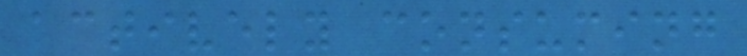actively consuming
